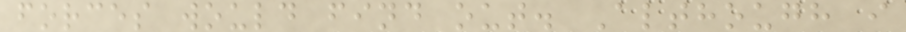forces would find out. Although i
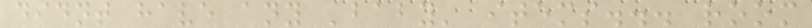didnt have any 'baby' items... room
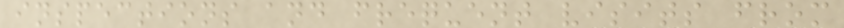inspections and frequent visits from
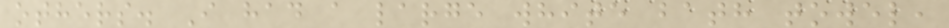others. I had a large white bath towel,
